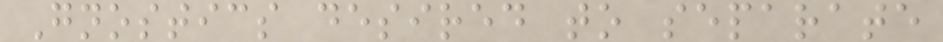Gnostics desired to separate
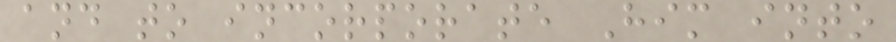and to incorporate Him into
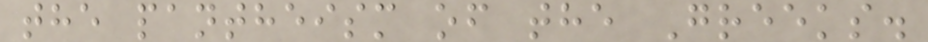the pantheism of the Greeks.
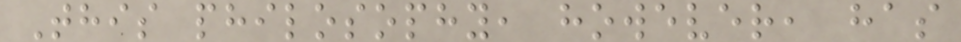This philosophy, however, has
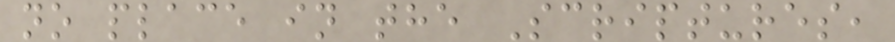no place in the Scriptures,
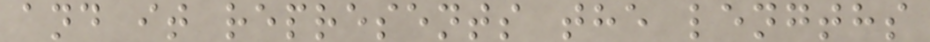and it represents the lengths
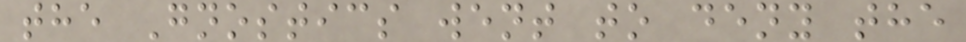the Gnostics went to deny the
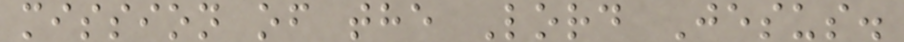mission of the Lord Jesus.
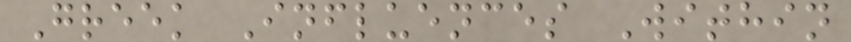Greek Influences Within
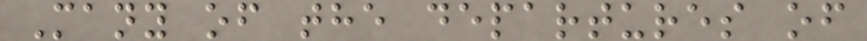Many of the departures of
